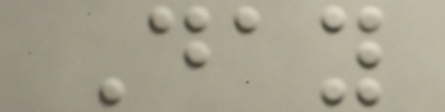Day
